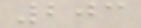203
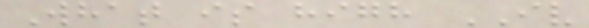What is high IV
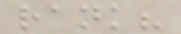rank?
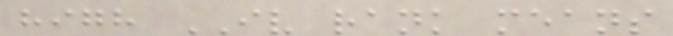high IV rank means
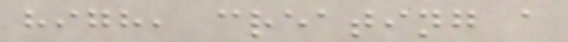high, creating a
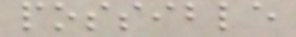possible
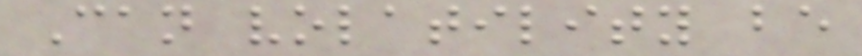Can volatility be
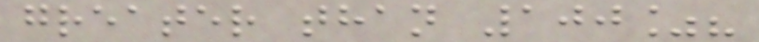greater than 100%?
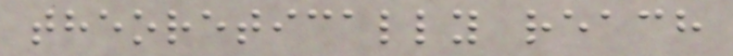theoretically reach
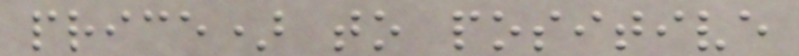price) to positive
